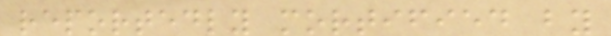reportedly mortified by
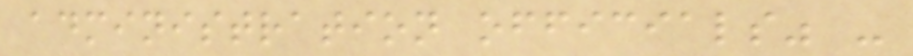administration officials" -
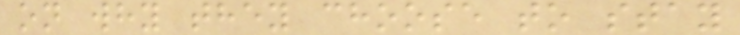on why they choose to stay
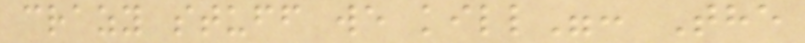crazy stuff we kill": The
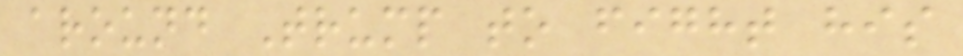around Trump to fight his
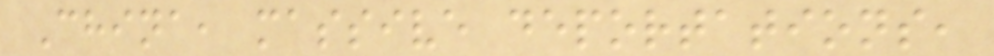China, massive deportations,
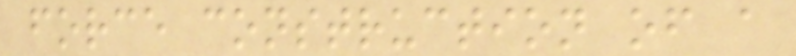force construction of a
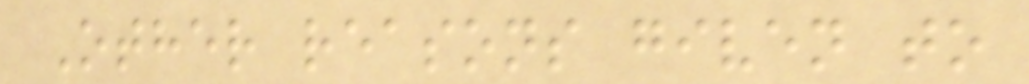Other reasons given to
